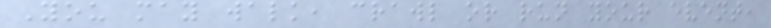You may walk, crawl or run your event,
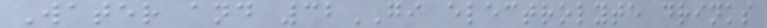Water and 32GI electrolyte drinks
